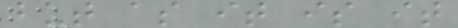but as it is it
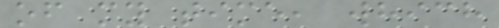of my time, which
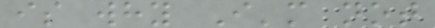is why I'm not
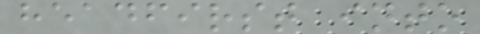headfirst into
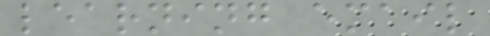learning email
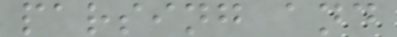parsing and
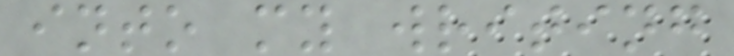into my writing
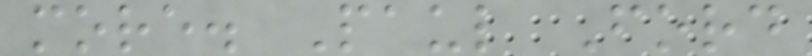more. Paul Ford
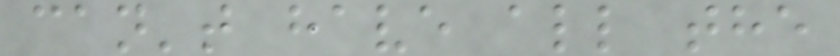can't have all the
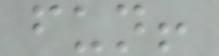fun!
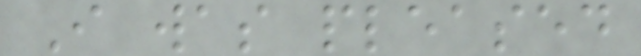I was pleased
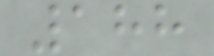188
